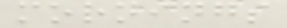mornings
